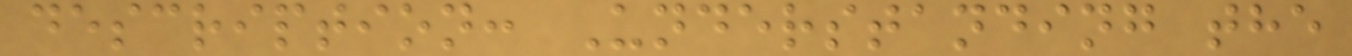description: Understanding the
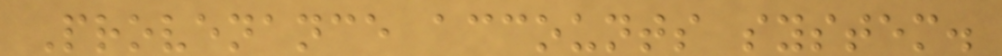Provenance accounts system.
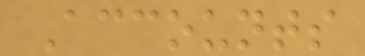Accounts
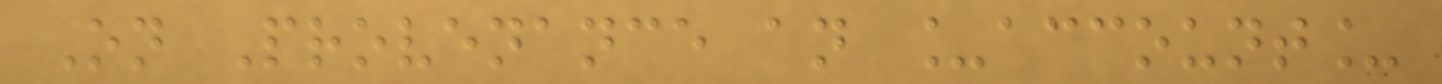On Provenance an _account_
